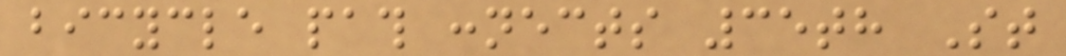bicycle path connects 35th St
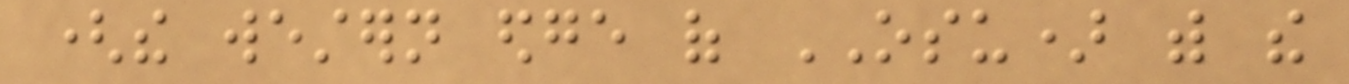(the western edge of OSU) with the
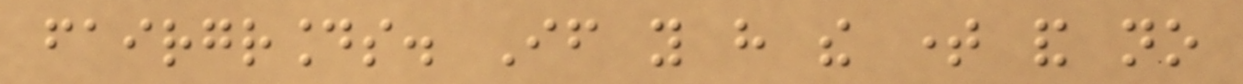fairgrounds. If you have the time and no
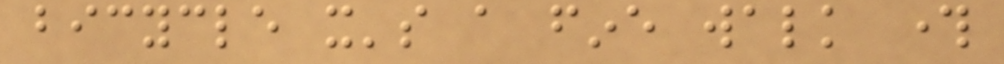bicycle it's a fine walk through
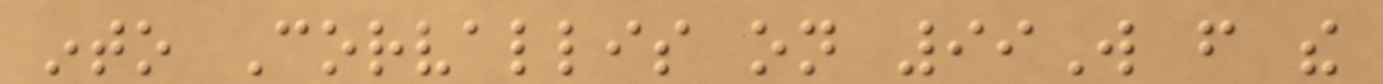into Corvallis on 99W from the
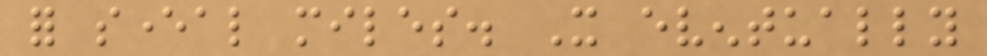for several miles. It eventually
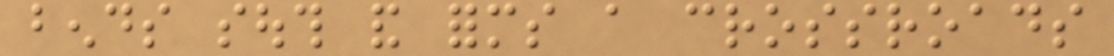bends south and forms a crossroads
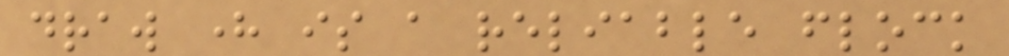draw here is a reliable flock
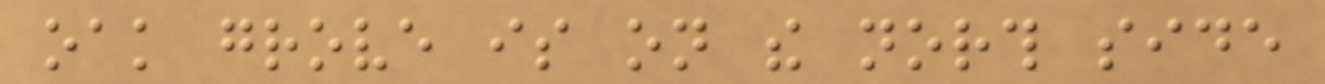oak grove is on the north side
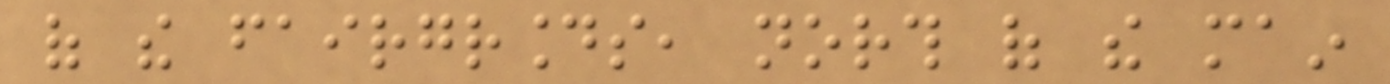of the fairgrounds, north of the main
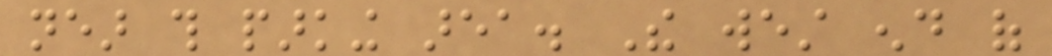near this parking area. The west end of
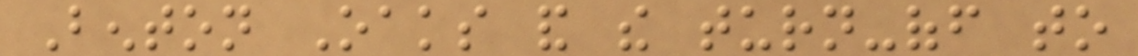Benton Oaks and the turn-off to
